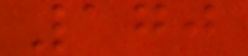170
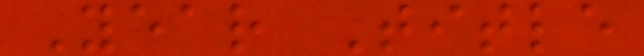Year Title
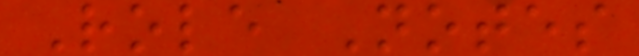Role Notes
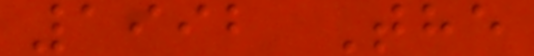1992 The
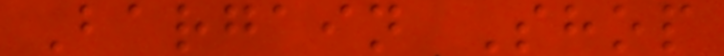Bargain Shop
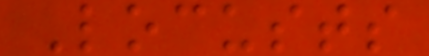Locusts
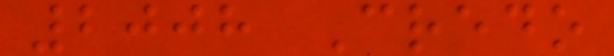2008 Credo
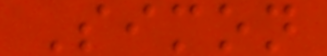Simon
